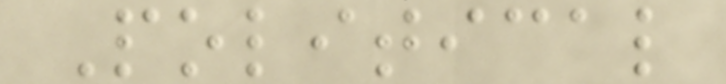Political
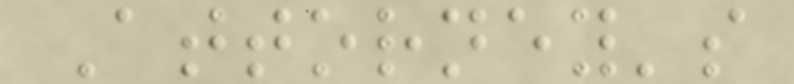Attorney's
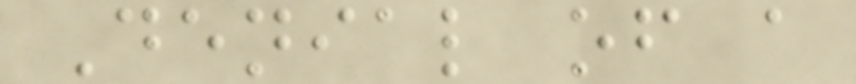Denial of a
